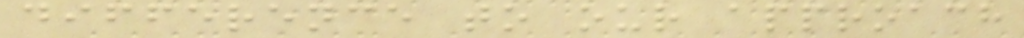difference to our approach
